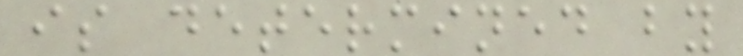is determined by
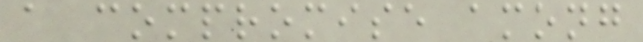a compromise among
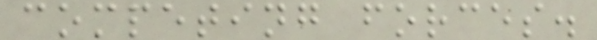competing forces.
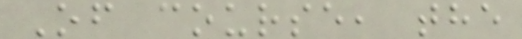Of course, the
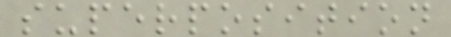superposition
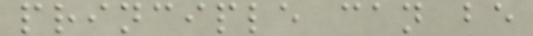principle can be
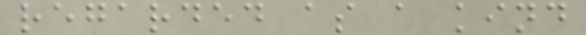regarded as a kind
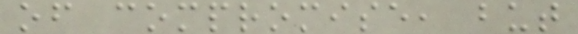of compromise, but
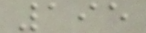195
